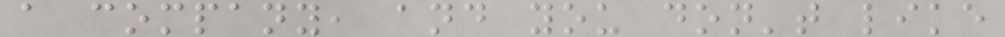a company, and you don't like
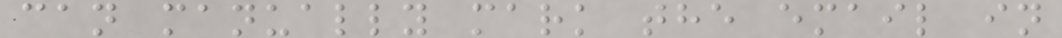can manually mark the email in
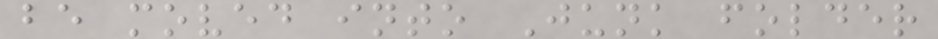be moved into Junk folder
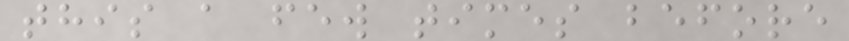this a few times before
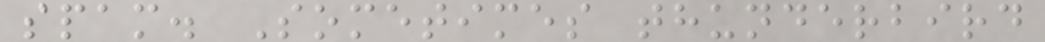spam. Sometimes thunderbird
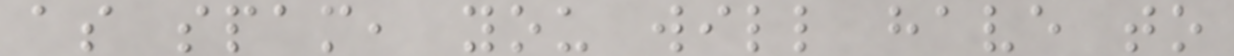as spam, you will have to
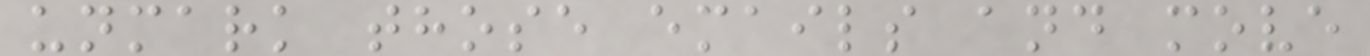unmark those emails and move
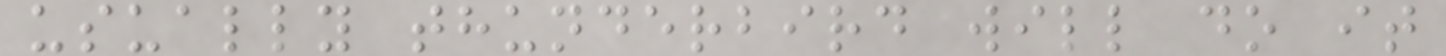usually thunderbird will do it
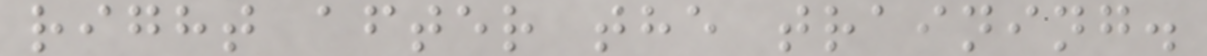right after the training.
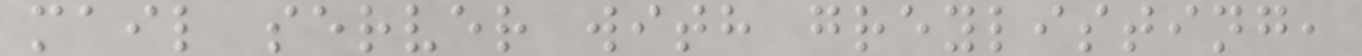mail server with greylisting,
